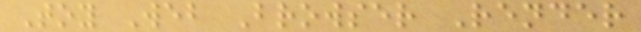Toy Web Browser Render
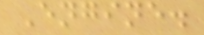Engine.
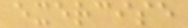exercise
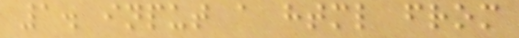1. input a html from
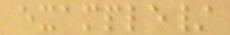example/
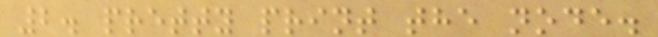2. pretty print the node.
